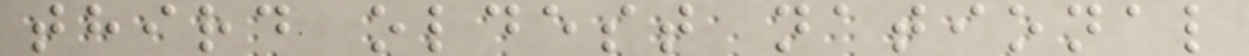third oldest national
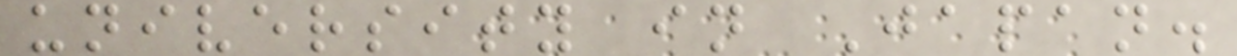university in Japan.
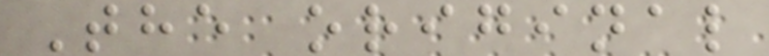The original
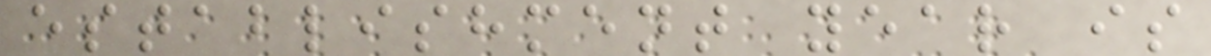establishment year is
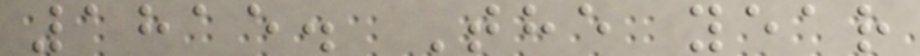1815. The year
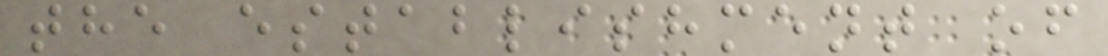the establishment of
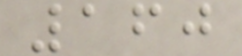160
